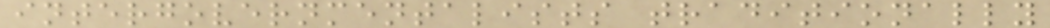intergovernmentalists traditionally
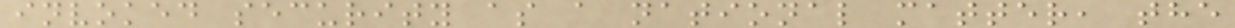invoked security as a national matter, the
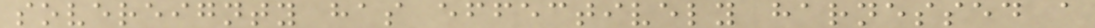sovereignty has effectively harnessed a
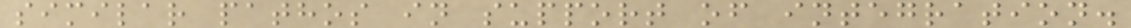similar pathos in support of integration.
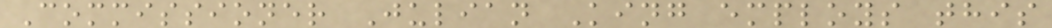Commissioner Julian King employs this
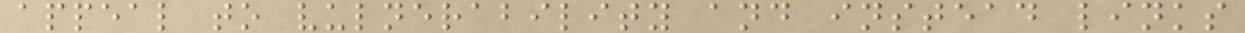appeal to vulnerability and instead links
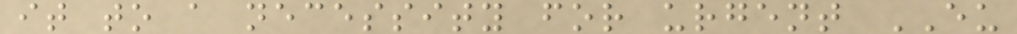it to a necessity for urgent EU
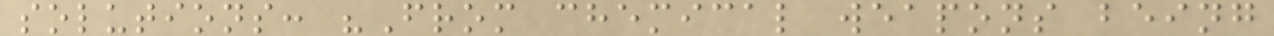solutions: "From chemical weapons being
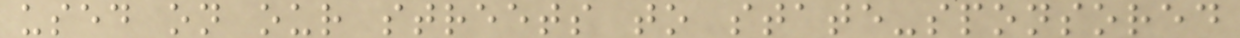used on our streets to state-sponsored
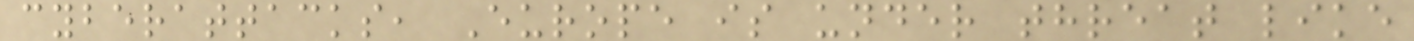cyberattacks, Europe is under threat like
